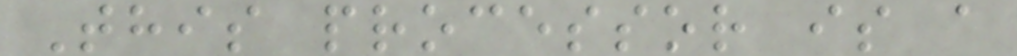This processor is a
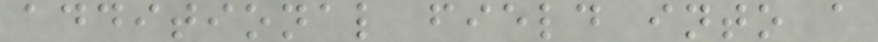additional field into a
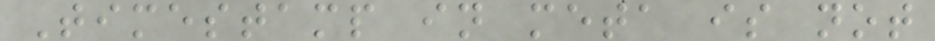Timestamp in meta is not
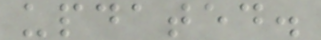updated.
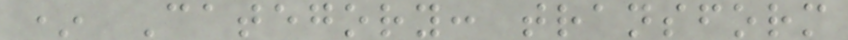* Category: transform
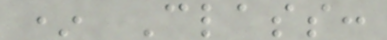* Class:
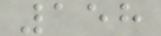158
